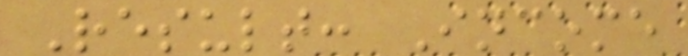Result: Income
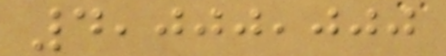4,000,000
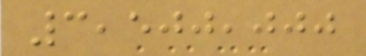3,500,000
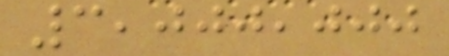3,000,000
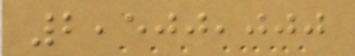2,500,000
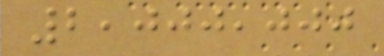2,000,000
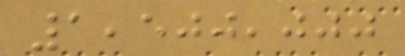1,500,000
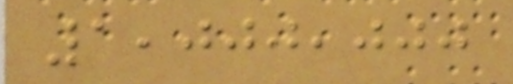1,000,000
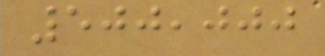500,000
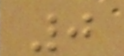0
